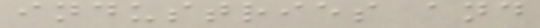industries and
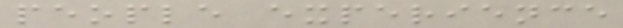people experience
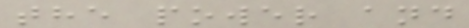the power and
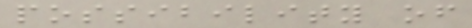possibility of
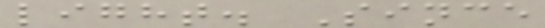light. Since
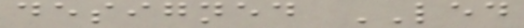designed LED
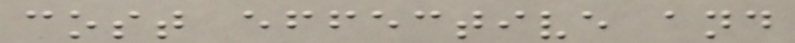cost effective and
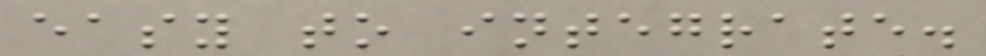easy to integrate.
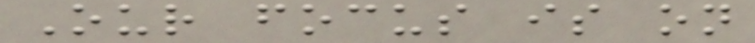Our focus is on
